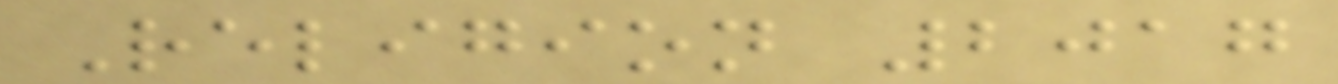Religion 2017
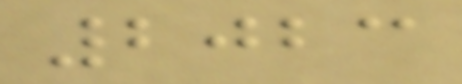2023
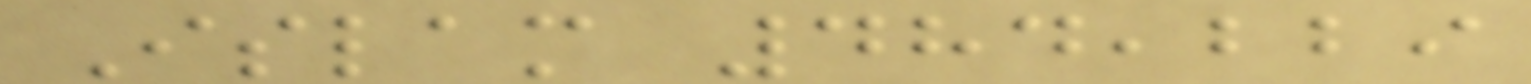Islam 484,229
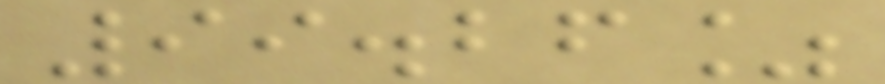99.26%
